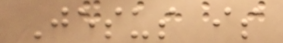Jesus is
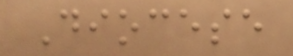Diocese
